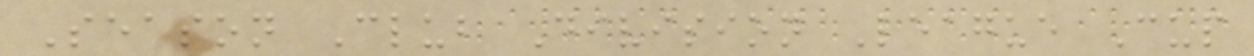Season Club Division League Cup
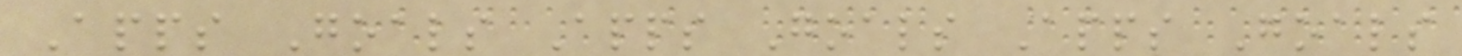Apps Goals Apps Goals Apps Goals
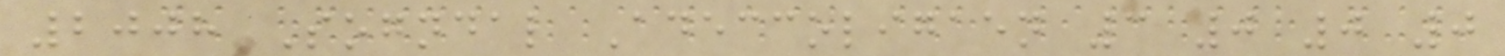2008 Sogndal Adeccoligaen 3 0 0 0
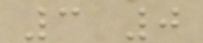3 0
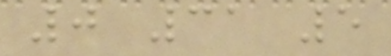0 31 5
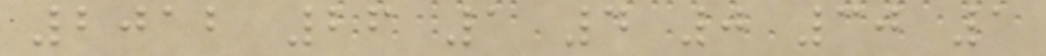2012 26 1 4 0 30 1
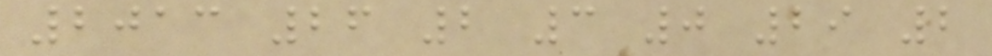2013 26 2 3 0 29 2
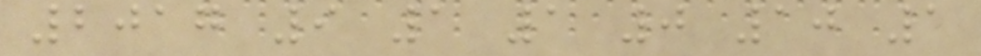2017 9 1 1 0 10 1
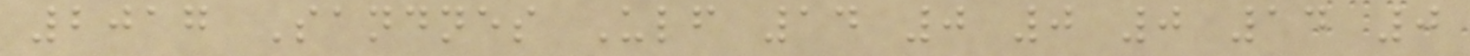2017 Sandnes Ulf 14 0 0 0 14 0
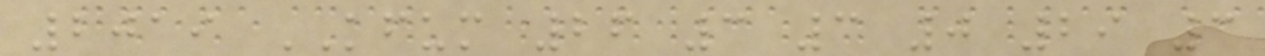2019 KFUM 26 3 3 0 29 3
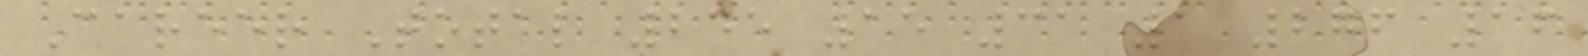Career Total 245 15 31 1 276 16
